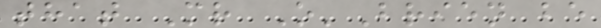that Mr O'Brien be
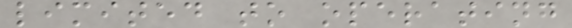limited to operating
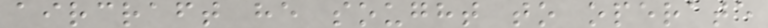aircraft he sought to operate
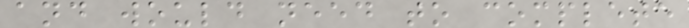and would need to complete
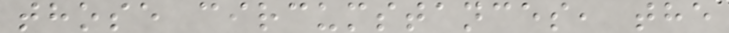those circumstances, the
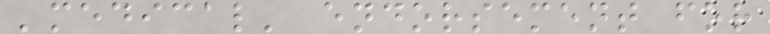'medical' endorsement for
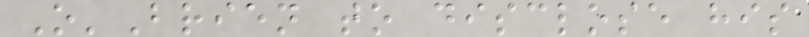O'Brien to disclose his
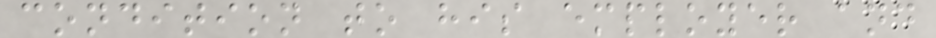condition to his employer and
